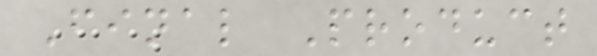Final Product
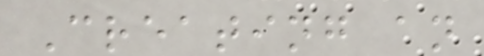Creating an
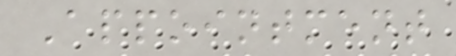Appointment
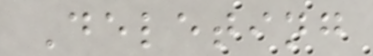Deleting
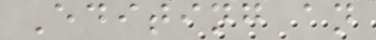Editing an
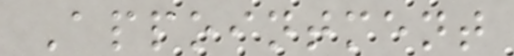Appointment
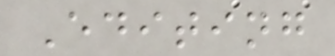Editing
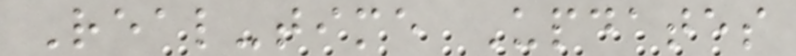Real-time Updates
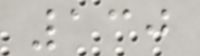130
